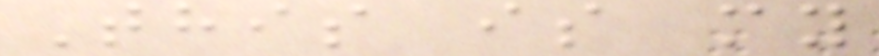This is my
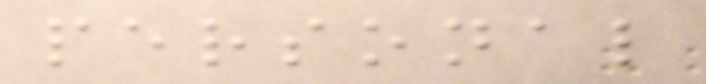personal
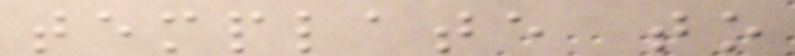template to
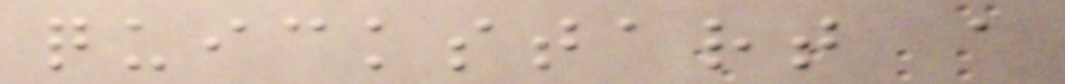quickstart a
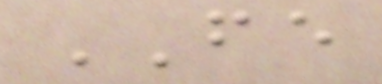FE
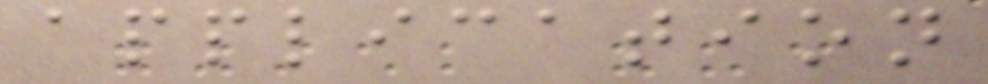application
